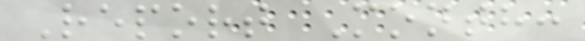Report Month:
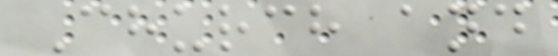Church and
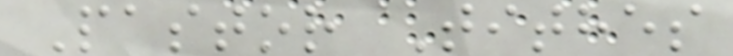Pastor Tithes
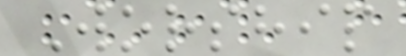Worship
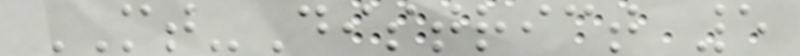MT-District 5
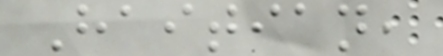Haitian,
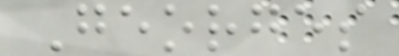Georges
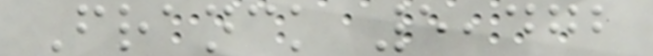Franck 5,472
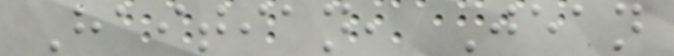Haitian, Jean
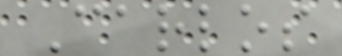Carlos
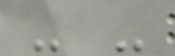- -
